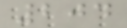204
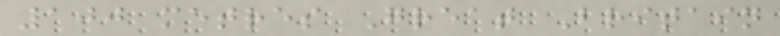100 metres Great Britain
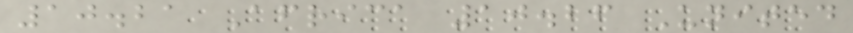10.21 Africa 10.26 United
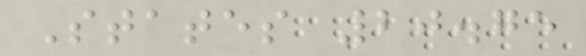States 20.75
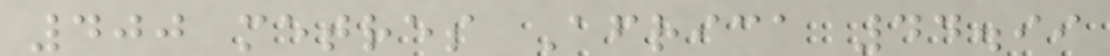400 metres Africa 44.99
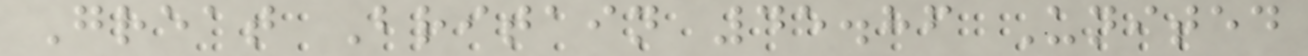Great Britain 45.86 United
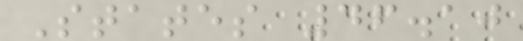States 46.10
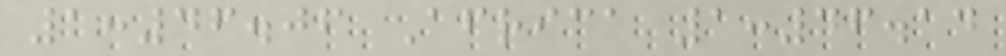1:46.06 Africa 1:46.14
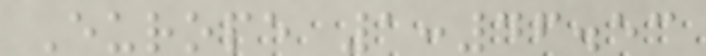Europe 1:46.53
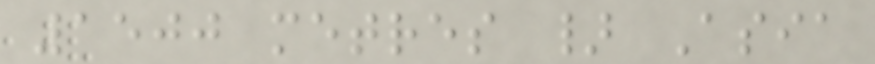1500 metres } Asia
